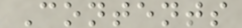Contents
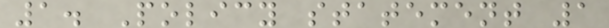1. Policy statement 1
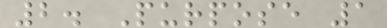2. Purpose 1
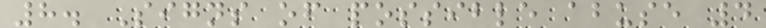8. Signs of possible abuse 4
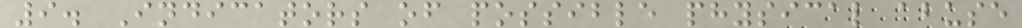9. Indicators of possible physical abuse
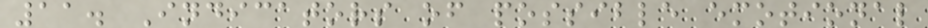11. Indicators of possible emotional
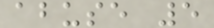abuse 5
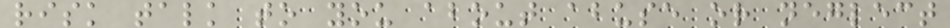risk talk to you about abuse or neglect
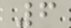6
